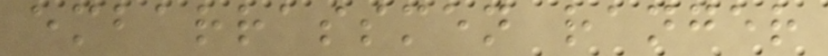embarrassmen ranger
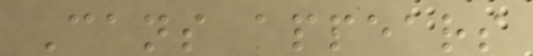Cans appears
